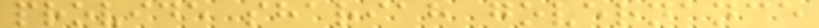provide shariah governance
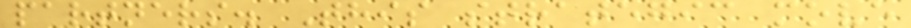partners. This strategic move
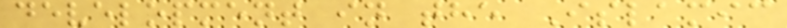development in the Islamic
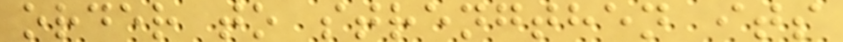order to strengthen its
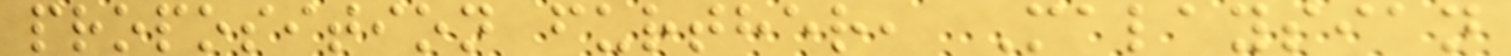proposition further, Malaysian
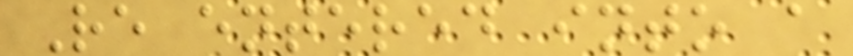Re entered into a
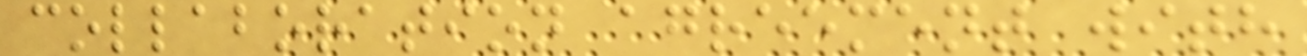collaboration agreement with
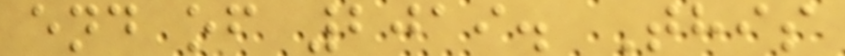end of 2019. This
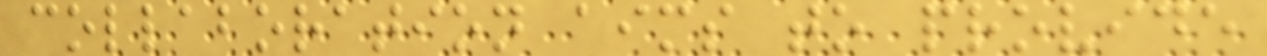collaboration aims to provide
